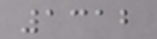1312
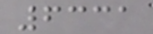6331
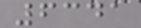6341
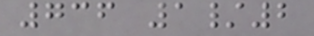736 1/2
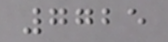7725
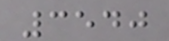3540
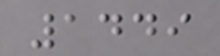1449
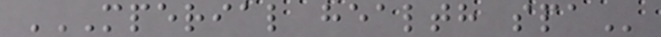MPERIAL HEALTH SPA
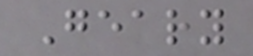Geary
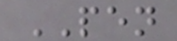PEN
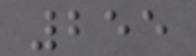255
